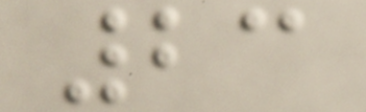23
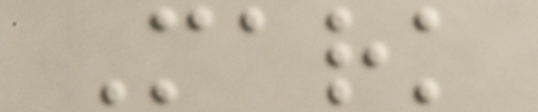Mark
